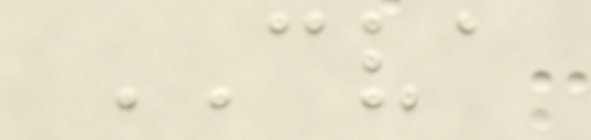CVA
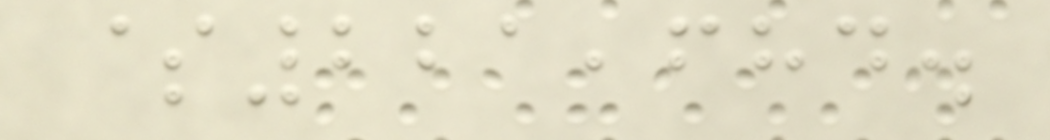$221,684.
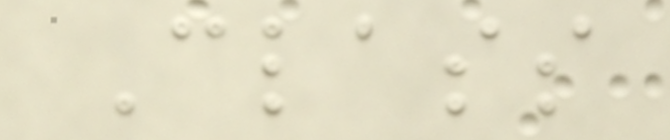Class
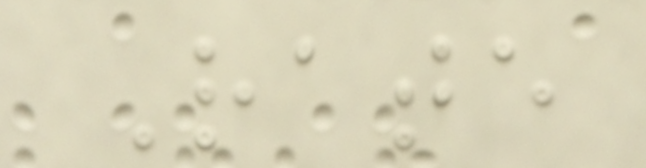Rate
